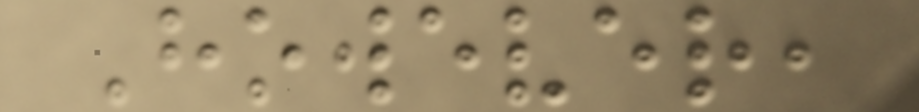However,
